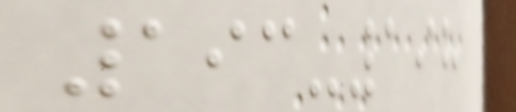193-198
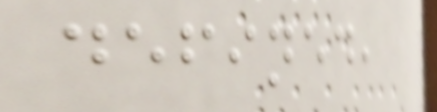defined,
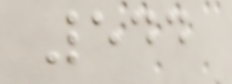544
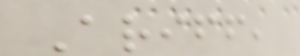Ariff,
